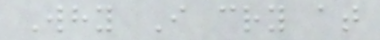Why I cry at
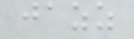jazz
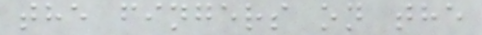the fingers on the
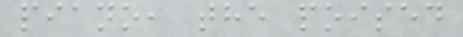piano, the poised
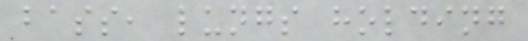bass, lungs holding
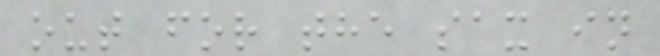out for the sax in
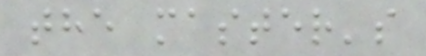the master's
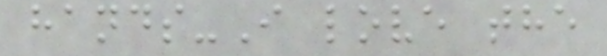hands-I love the
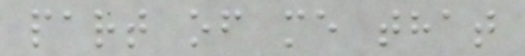part of me that
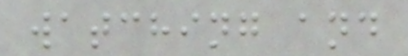watching and
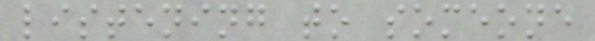listening to someone
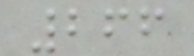266
